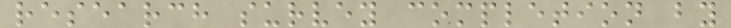research survey completion by
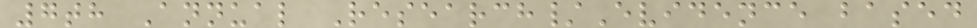7th Annual Research/Evidence based
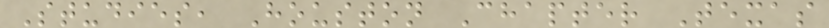Studies, Houston Chapter Texas
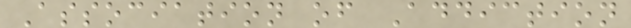Association of Addiction
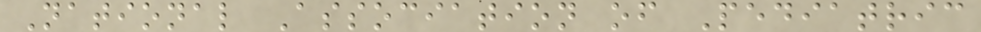National Association of Pediatric
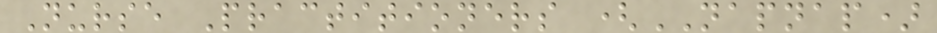Nurse Practitioners (NAPNAP)
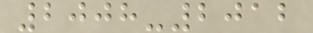2008-2012
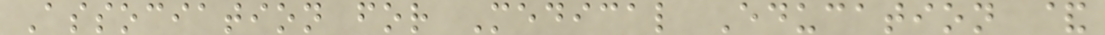Association for Medical Education &
